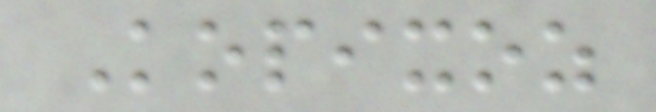Kopixoz
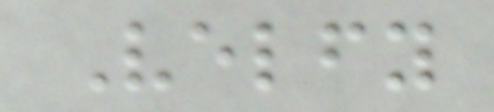Velfy
